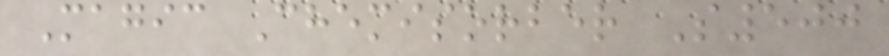Magic Chemisorber S500
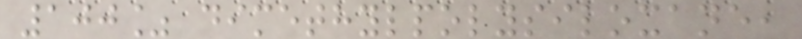100% dimethylpolysiloxane,
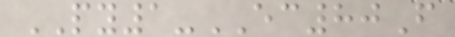PY1-EC80F
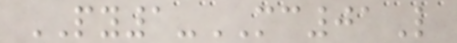PY1-MC01L
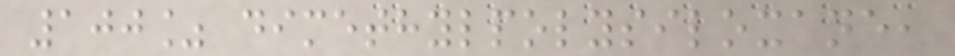100% dimethylpolysiloxane,
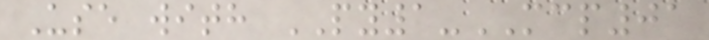Use with PY1-MCP01
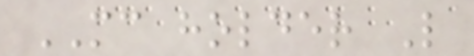MC holder L
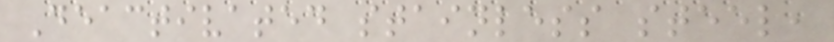Deactivated stainless steel,
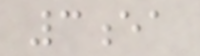3ea
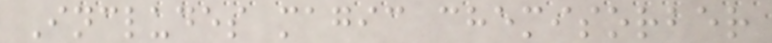Includes magic chemisorber
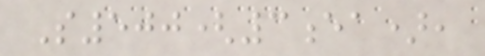S500(3ea),
